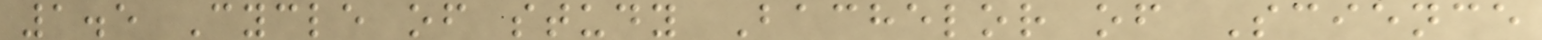1.5 Cycle of study Bachelor of Science
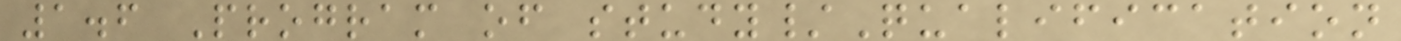1.6 Program of study/Qualification
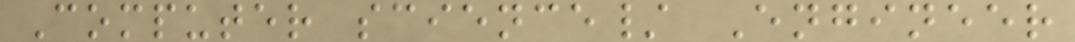Computer science/ Engineer
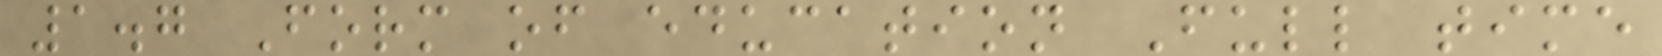1.7 Form of education Full time
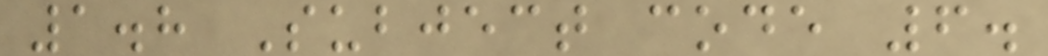1.8 Subject code 6.
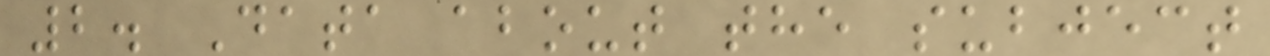2. Data about the subject
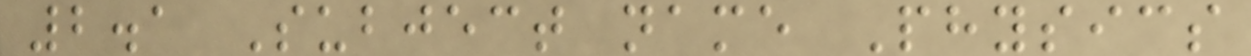2.1 Subject name Physics
